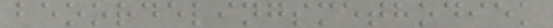beoordelingsmethodiek
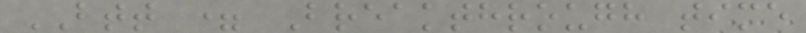BTT = Breakthrough time
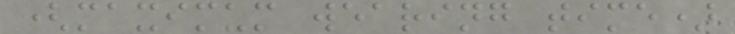(maximum wearing time)
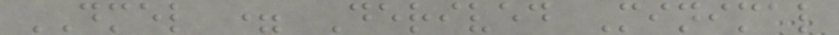DMEL = Derived Minimal
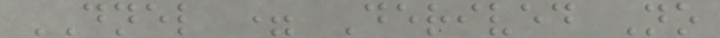DNEL = Derived No
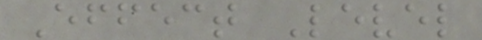Effect Level
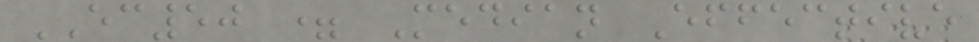EC50 = Median Effective
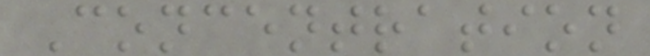Concentration
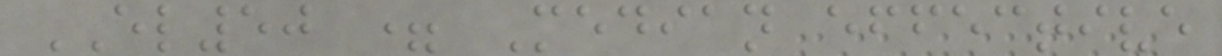EL50 = Median effective
